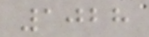1028
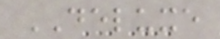DELUXE
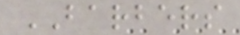BARBERS
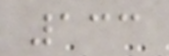133
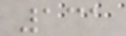131
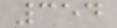354
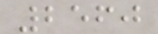2560
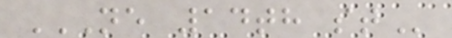NE 14TH ST
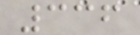336
